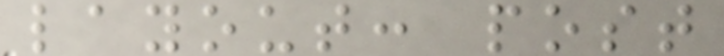layout: post
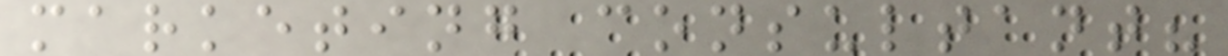marketing consultant?
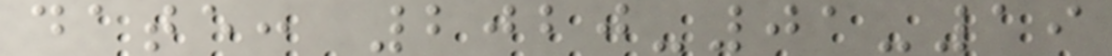date: 2020-01-19
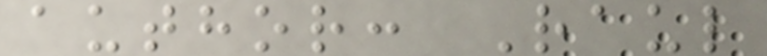author: Raul
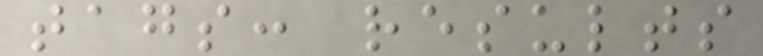tags: results
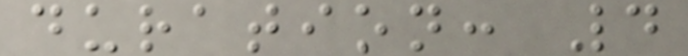duration: 4
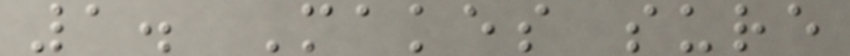1. Makes sure
